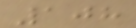108
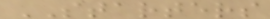STARTERS
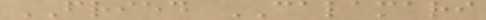FRIED CALAMARI
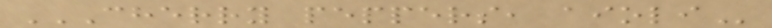CHERRY PEPPERS, AIOLI
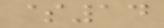$14
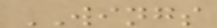WINGS
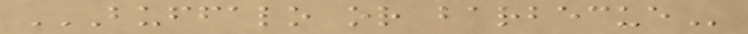BUFFALO OR BARBECUE
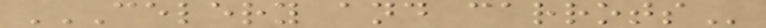CELERY AND CARROTS
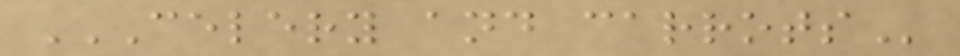CELERY AND CARROTS
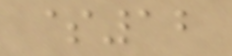$12
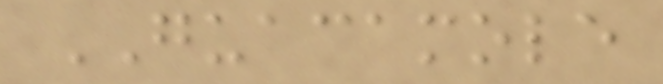GUACAMOLE
